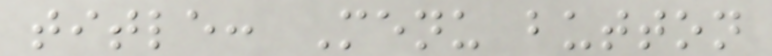title: Menu button
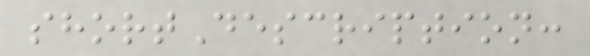shortDescription:
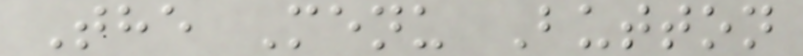The Menu Button
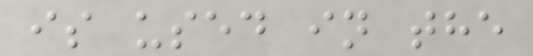is used in the
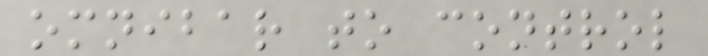omnibar to control
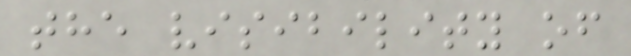the visibility of
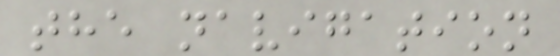the navigation
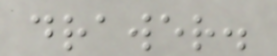drawer.
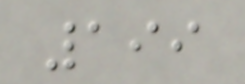199
